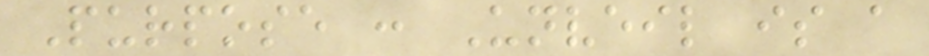Purpose : Unveil is a
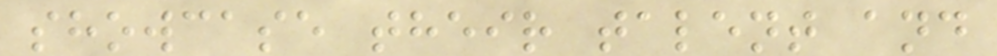showcase their talent and
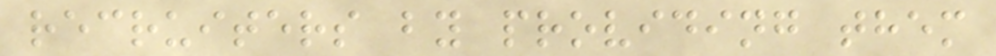recruiters by providing them
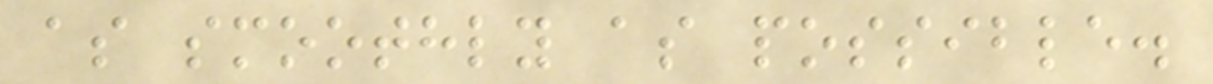as smoothly as possible.
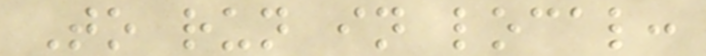To run in local:
